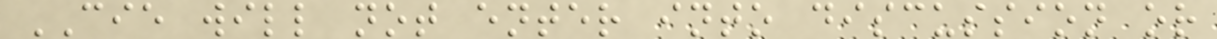CIE will not enter into discussion or
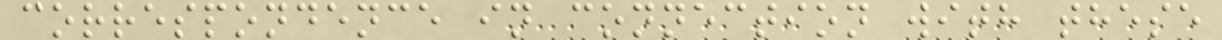correspondence in connection with these
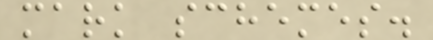mark schemes.
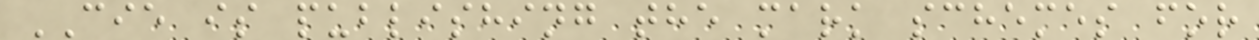CIE is publishing the mark schemes for
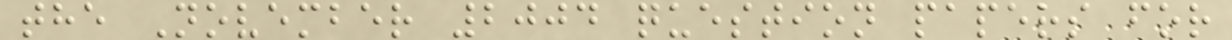the November 2004 question papers for
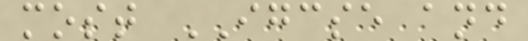most IGCSE and
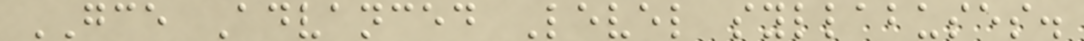GCE Advanced Level syllabuses.
